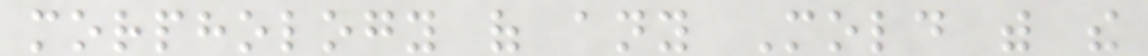morphology of any Mold with the
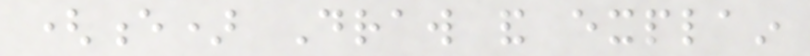(e) Draw and explain
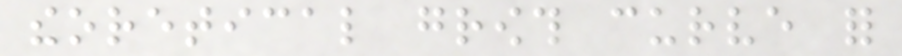theoretical growth curve for
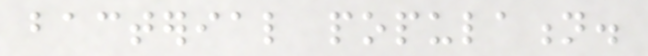bacterial population.
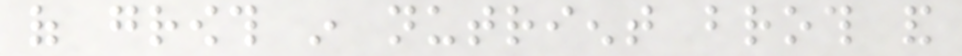of growth in nutrient broth and
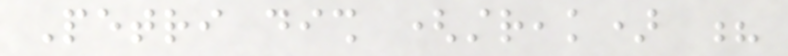Petri dish (streak) ?
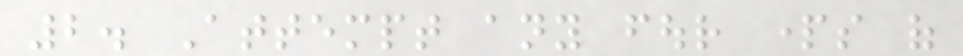2. Attempt any four parts of
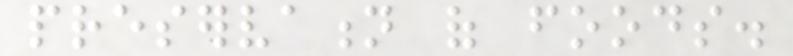preservation of foods.
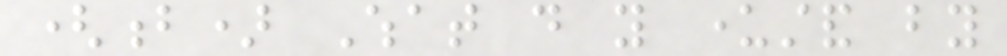(b) What do you understand by
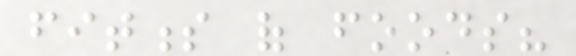fitness of foods?
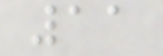11
